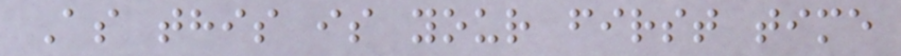As this is your first time
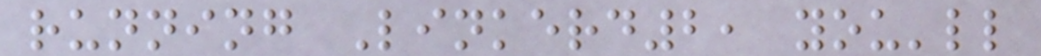running Linkerd2, you'll
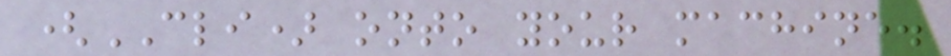(CLI) onto your machine.
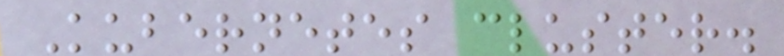Kubernetes cluster.
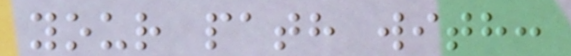your path with:
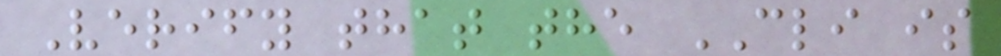Verify that the CLI is
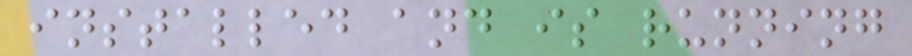installed and is running
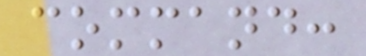command:
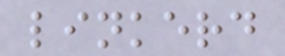linkerd
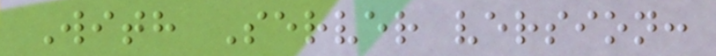With Server version:
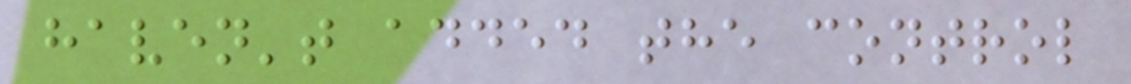haven't added the control
